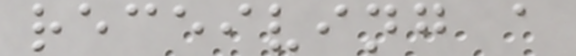receiving a
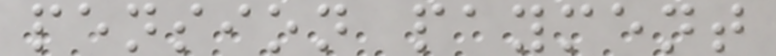pension payment
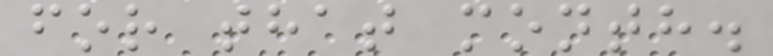for that month.
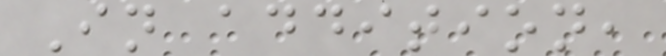In addition,
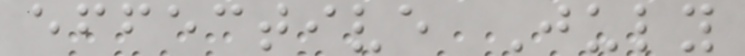effective July
